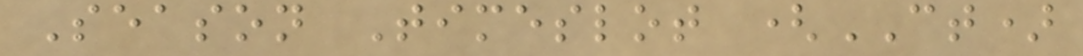Season Timeslot (CT)
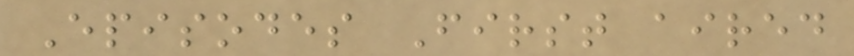Episodes First aired
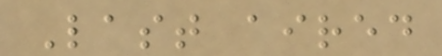Last aired
